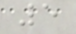5
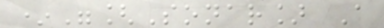*"[Sonar] A
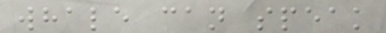whale can speak
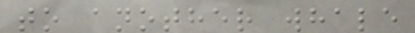to another whale
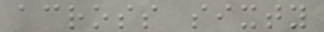across sixty
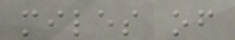miles of
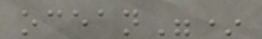ocean"*
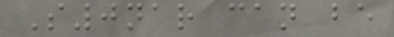S0nar can be
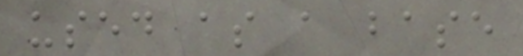used as a base
